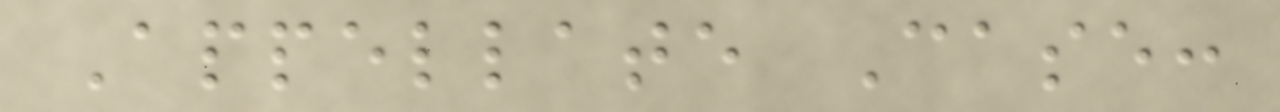Appellate Case:
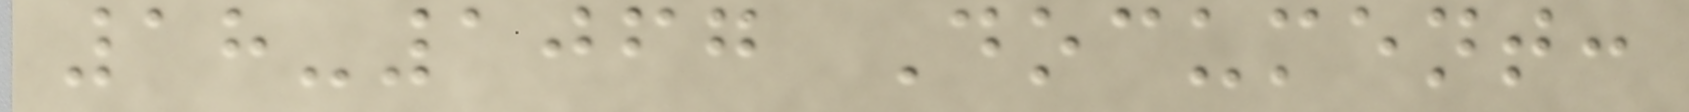18-1067 Document:
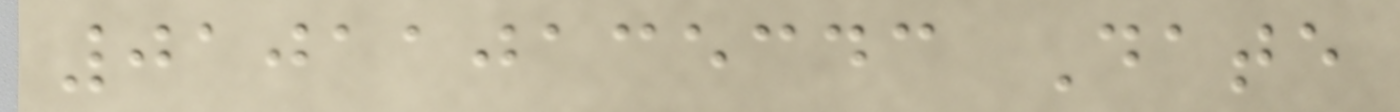010110135343 Date
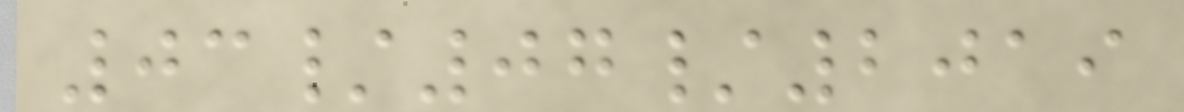03/07/2019
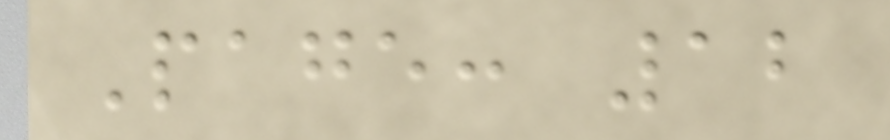Page: 12
